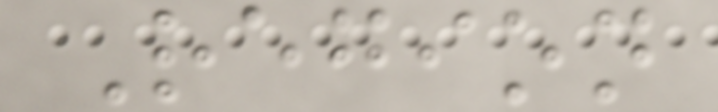Region
